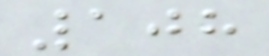108
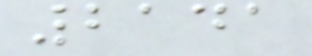2141
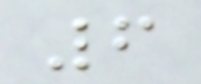6
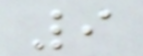9
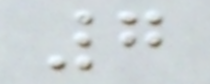7
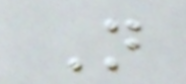N
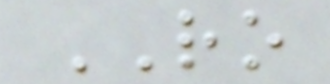RO
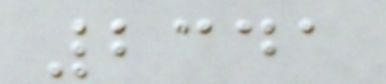2341
